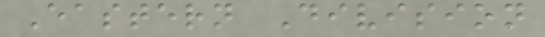Eastern Division
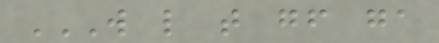W L T GF GA
